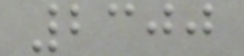2300
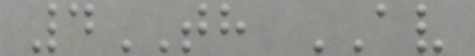4TH AV
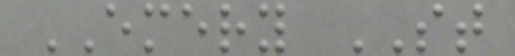EMERY ST
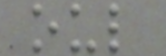oul
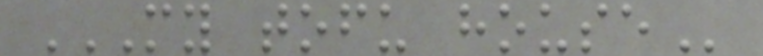MY TOFU HOUSE
